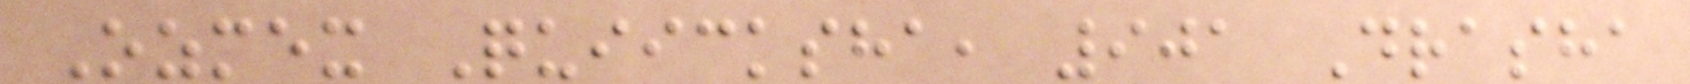Ozmex Quiicksha, 901 Drasha
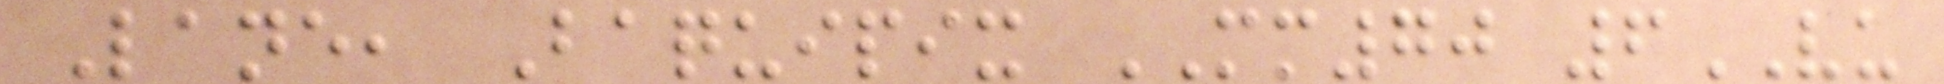Lane, Baquipix MM70 6VU
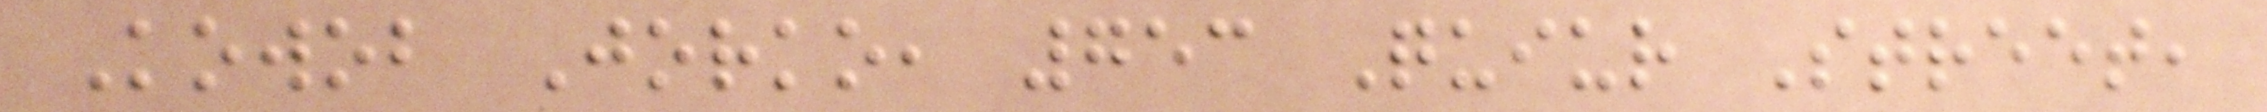Kowob Jorko, 753 Quiur Street,
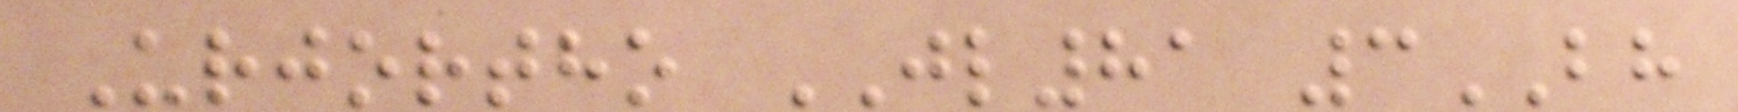Urjortho JL81 3BH
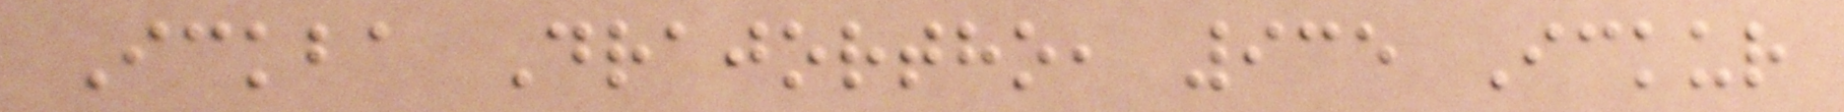Ickba Drajortho, 935 Ickur
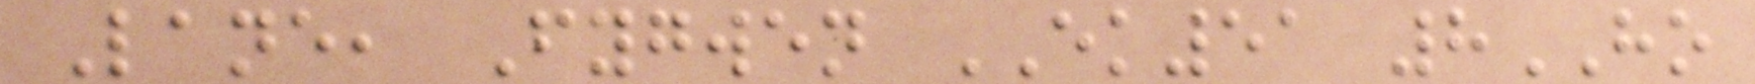Lane, Fygwen EK51 8HO
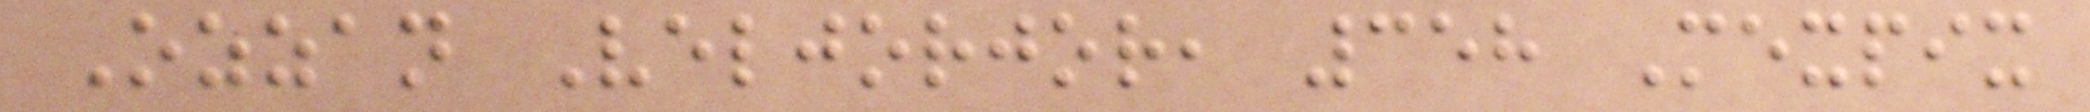Ozzan Veljorjor, 358 Mexpix
